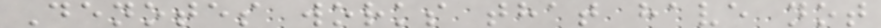Denotes works that have not
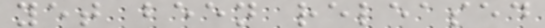yet been released
